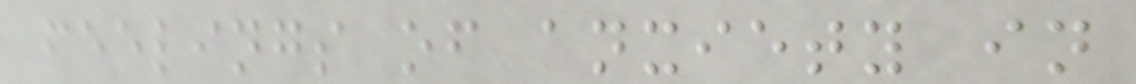feelings of anxiety in
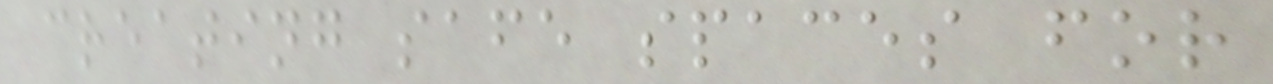creating safe spaces for
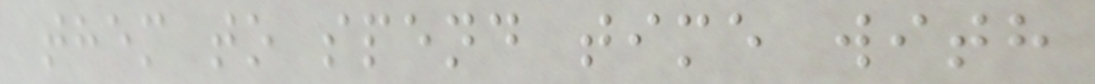them to spend time with
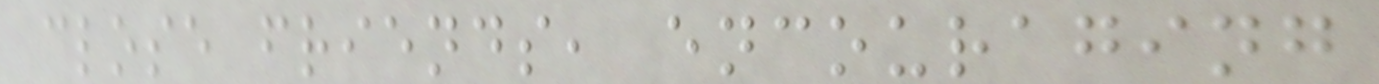close friends, encouraging
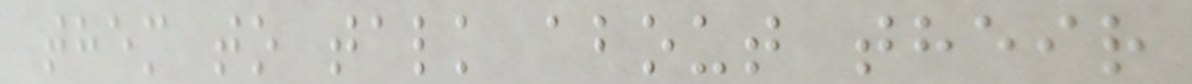them to talk about their
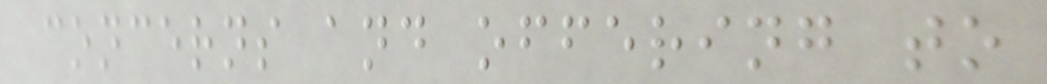concerns and offering to
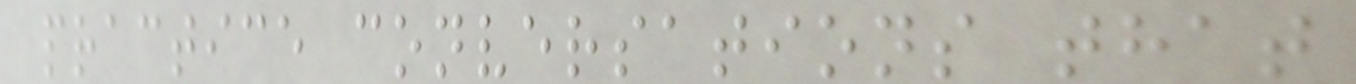practice conversations that
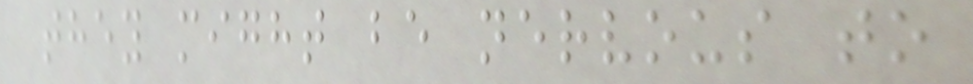they might be nervous to
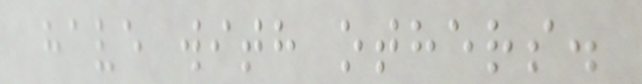have with others.
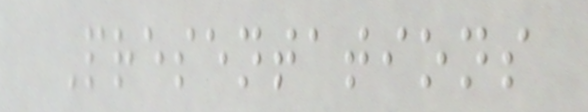Presentations
